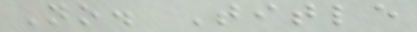No. Title
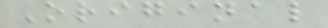Original
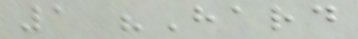1 "Hard
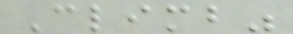Climb"
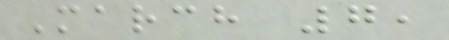March 7,
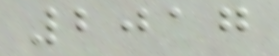2017
